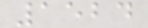1524
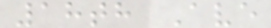18th Ave
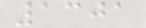1301
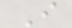I
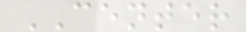CENTER
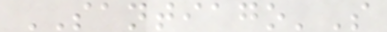SANTIAGO'S
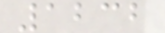1232
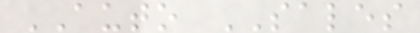AUTO SALES
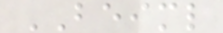BEIML
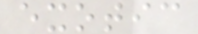exotic
